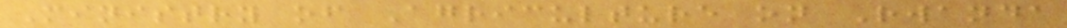Ministry of Agriculture on Rwanda
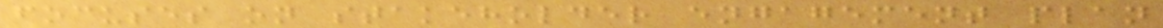focuses on stakeholder engagement plan
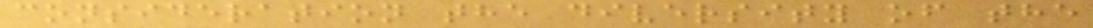consideration the diversity of the
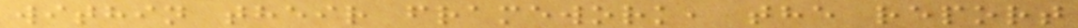within their framework, the report
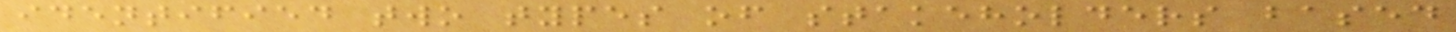identified two types of stakeholders based
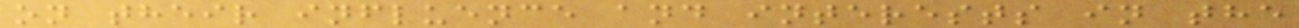on their influence and interests in the
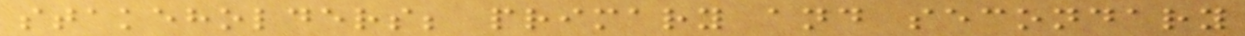stakeholders; primary and secondary
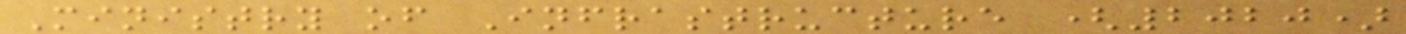Ministry of Infrastructure (2020)
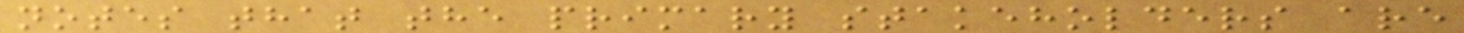notes that the primary stakeholders are
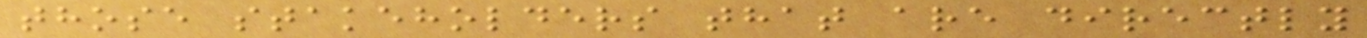those stakeholders that are directly
